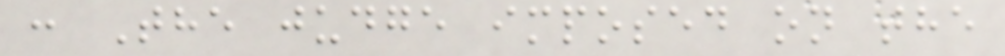: The judge imposed on the
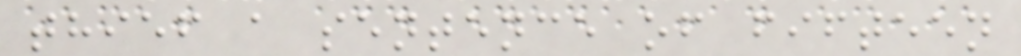thief a sentence of fifteen
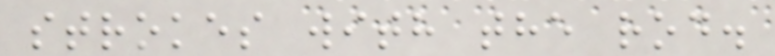strokes with the rod.
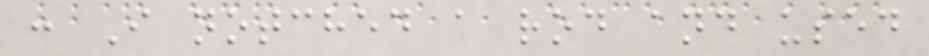: I notched a rod and used
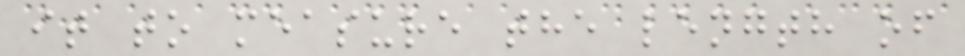it to measure the length of
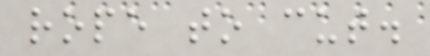rope to cut.
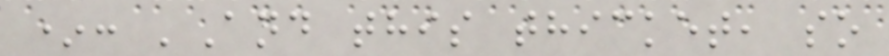*: 'And this thicket, so
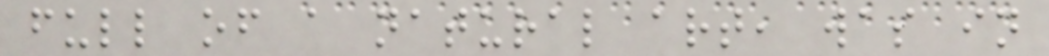full of a natural art, was in
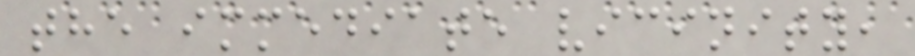the immediate vicinity,
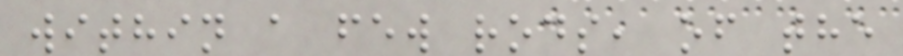within a few rods, of the
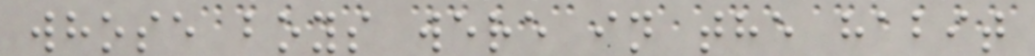whose boys were in the habit
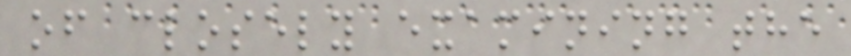of closely examining the
